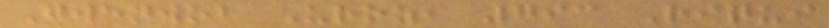Gwenwob Uroz, 793 Riqui
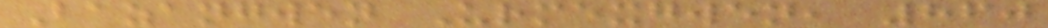Bazangwen Urmexgwen, 860
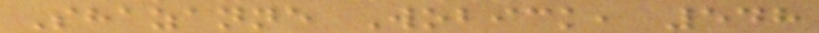Shazanne Wobick, 548
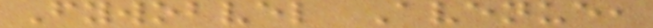Fywobvel Avenue,
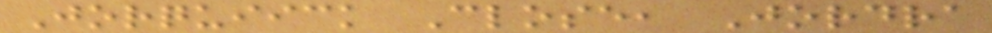Jorquiick Close, Jordra
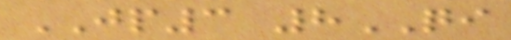JP3 8QI
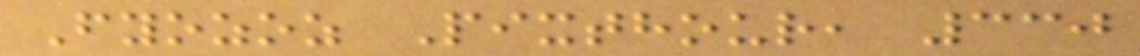Fyozoz Pixthour, 330
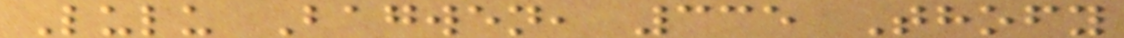Lulu Bagwen, 335 Thofy
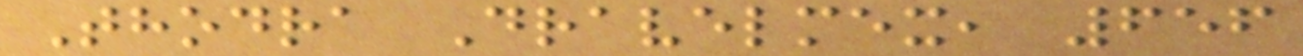Thodra Dravelmex, 656
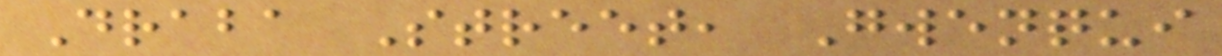Draba Street, Gwenqui
